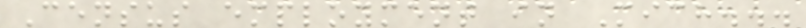Census employment in Mich...
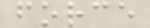force
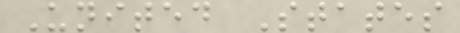United States
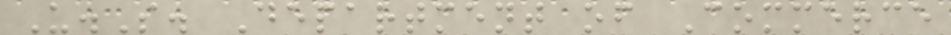U.S. Department of Commerce
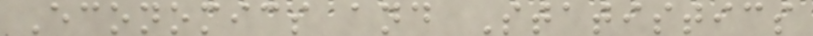Economics and Statistics
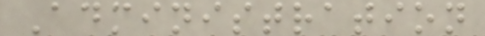Administration
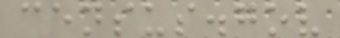census.gov
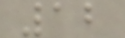12
